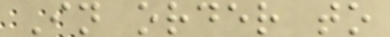In order to
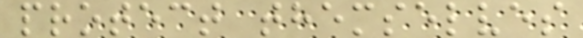protect themselves
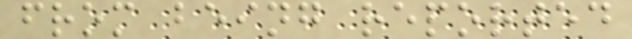from being reported
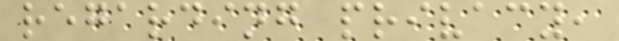regarding privacy,
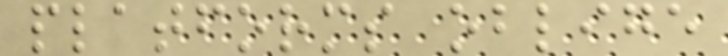platforms oblige
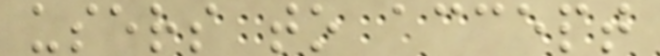users to accept
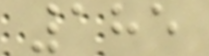185
